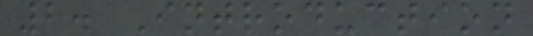2. Introduction
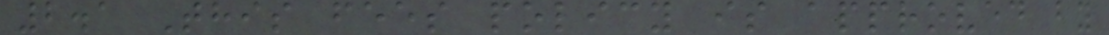2.1 This fees policy is approved by
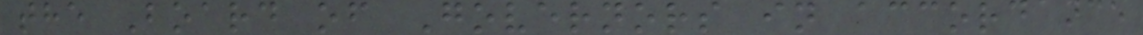the Board of Governors in accordance
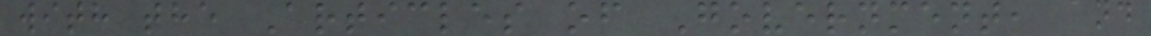with the Articles of Government, and
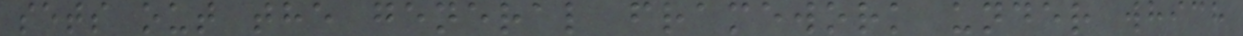sets out the general framework under which
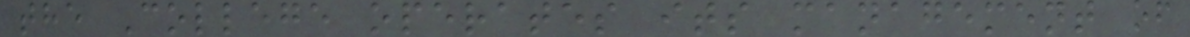the College operates its management of
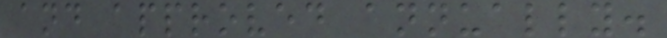and approved annually.
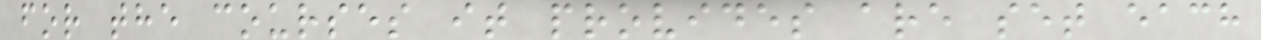for the courses it provides are set each
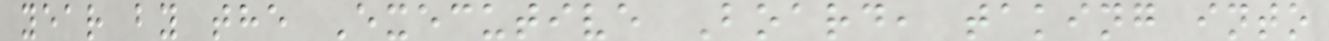year by the Executive Board, taking into
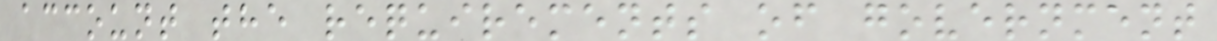account the requirements of government
